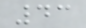43
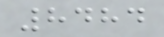8484
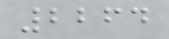2264
